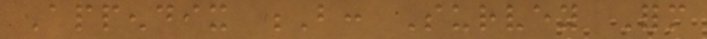Appendix B: Survey Form
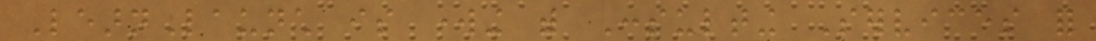LearnLaunch is working with Consulting Services for
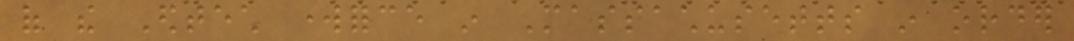of the Edtech workforce in Massachusetts in order
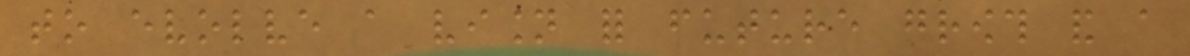to evolve a vision for future growth and a
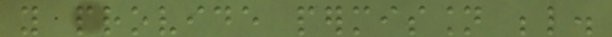you provide permission below.
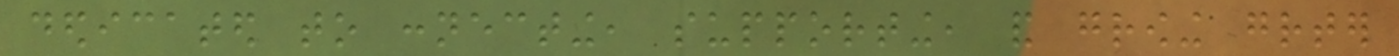dedicated to connecting, supporting, and growing greater
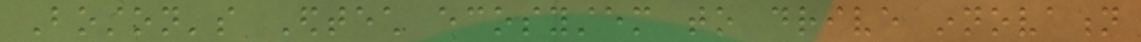Boston's Edtech ecosystem to drive innovation
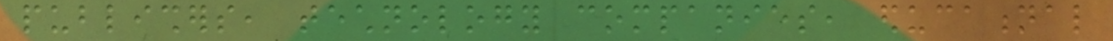publishers, technology companies, educational
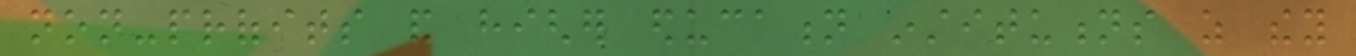non-profits and higher education institutions as they
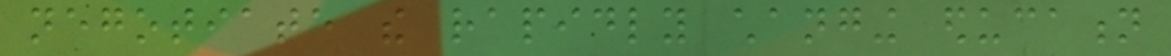negotiate the rapidly changing education
